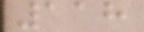118
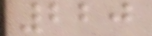220
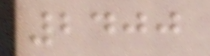2400
